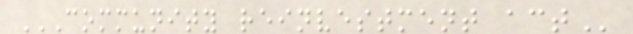COMMUNITY REINVESTMENT ACT
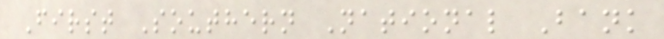First Southern National Bank
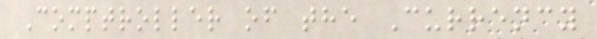Comptroller of the Currency
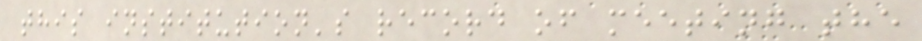this institution's record of meeting the
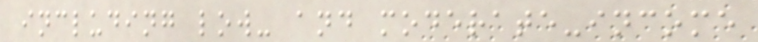including low- and moderate-income
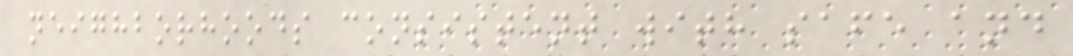neighborhoods consistent with safe and
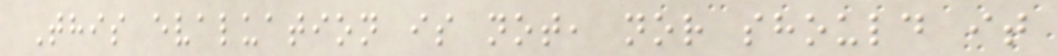This evaluation is not, nor should it
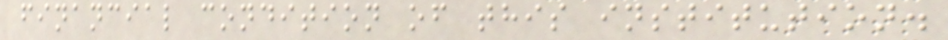financial condition of this institution.
